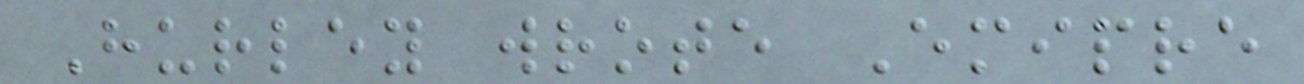Hurley wrote Emipre
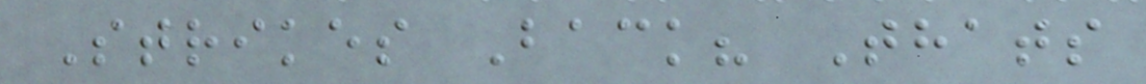Strikes Back? Thats
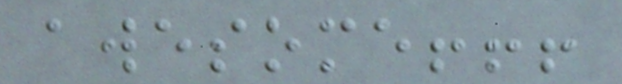awesome!!!
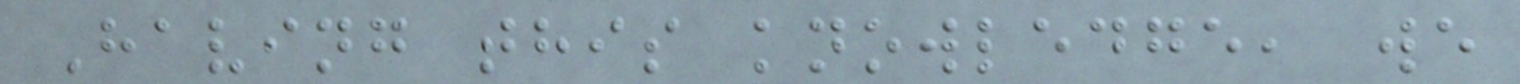Having this knowledge, we
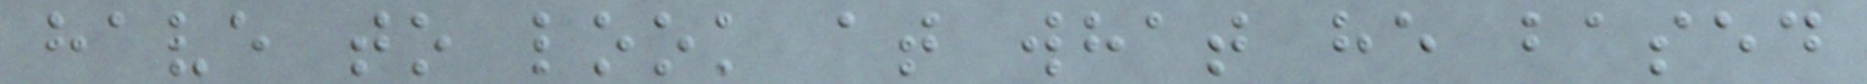have to look at what he based
